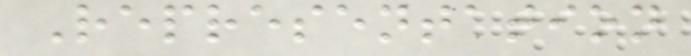Representation
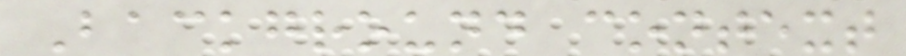Background context
